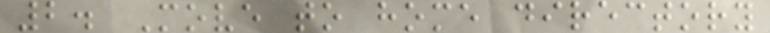2. Move to home directory
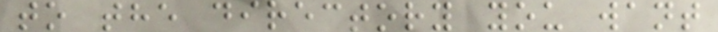to the directory you want
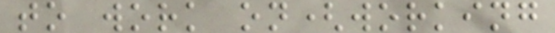to work on(working
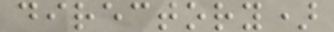directory)
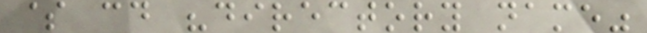$ cd "directory name"
